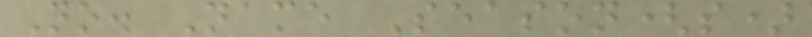No. Name Season(s)
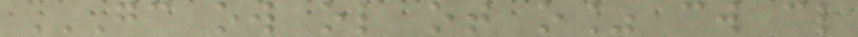GC OW OL OT O% CW CL
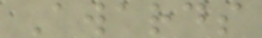Awards
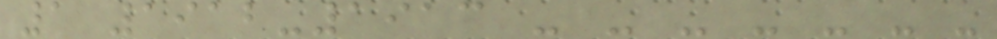1 1912-1913 - - - - - - -
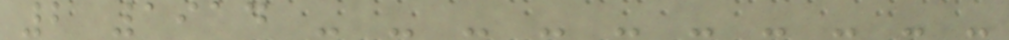2 1914 - - - - - - - - - -
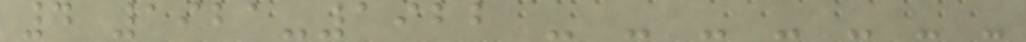4 1921-1922 - - - - - - -
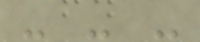- - -
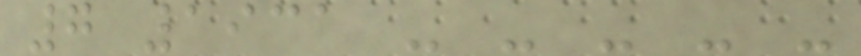7 1931 - - - - -
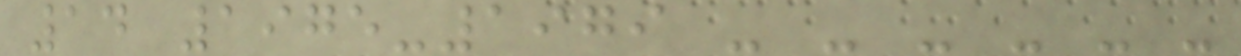14 1975-1979 - - - - - -
